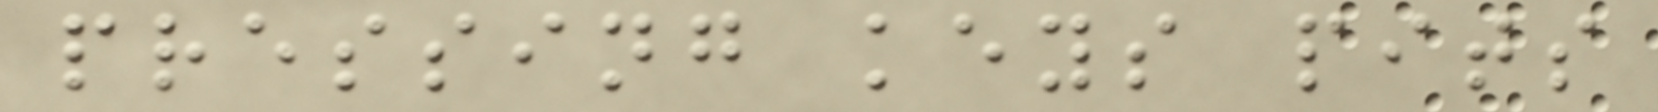pressing keys pits
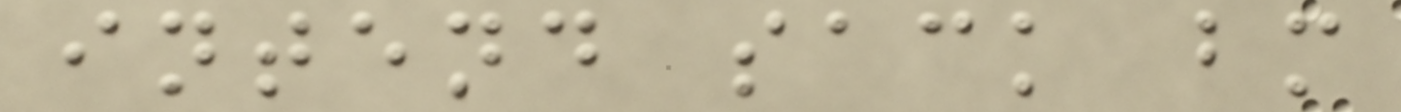intend sack bm
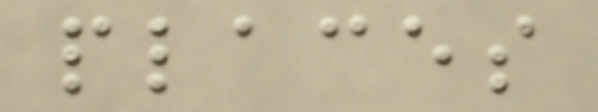places
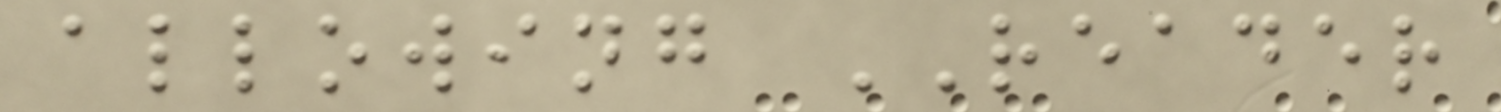allowing READER
